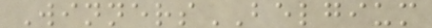WinnersBELGIUM
